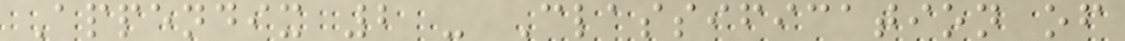Appendix 2 - Classification of
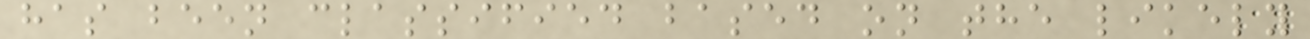has been classified based on the likely
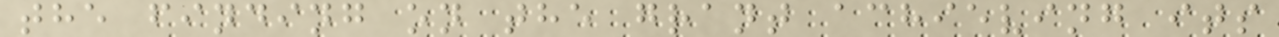the finding on the grant achieving its
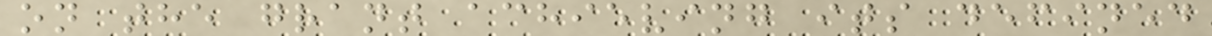on the grant achieving its defined
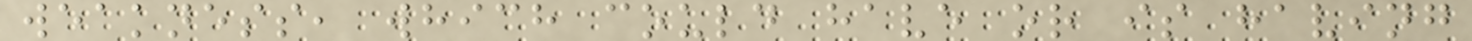weakness, which could have or is having
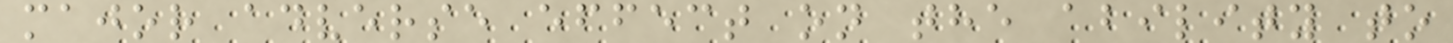major adverse effect on the ability to
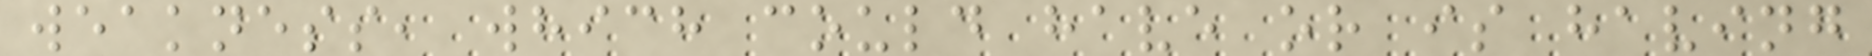weakness, which could have or is having
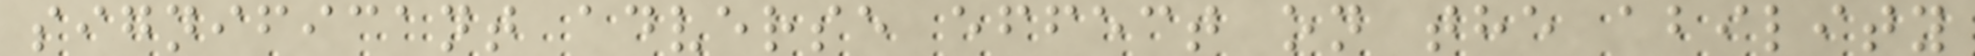significant adverse effect on the ability
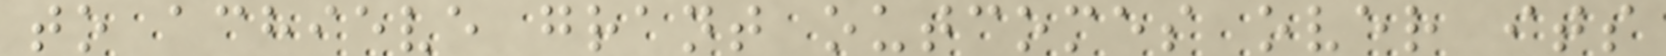to achieve grant outcomes over its
